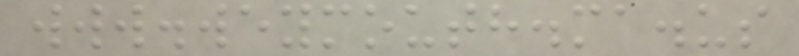www.weymouth.ma.us
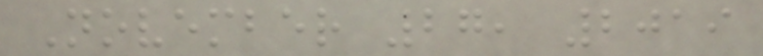November 27, 2019
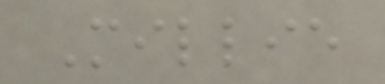Millie
